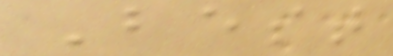Best
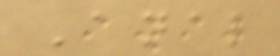Anal
